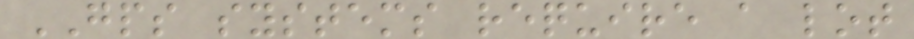GPS systems require a lot
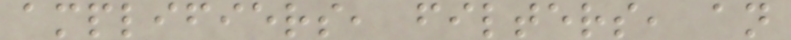amplifiers, filters, an
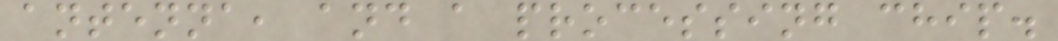antenna, and a processing chip.
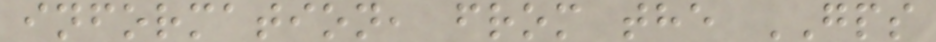information, from the GPS
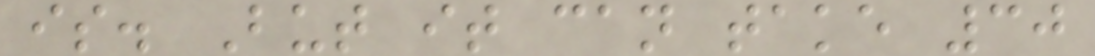is. But it can take 30
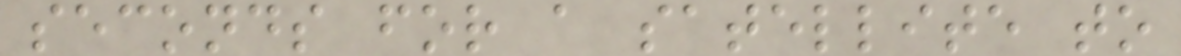seconds for a satellite to
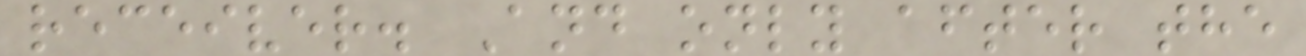receiver. And only after the
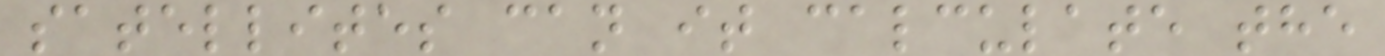satellites can it calculate the
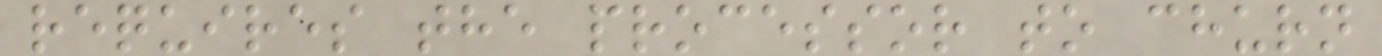requires the processor to churn
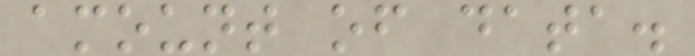amount of data.
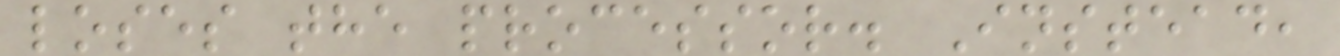loses the processor. Instead,
